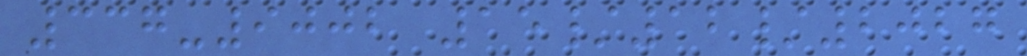337-9002 15/12/2027
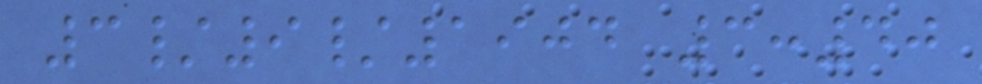3/9/1904 3:40
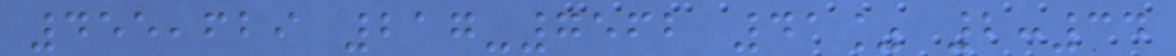455,629 217-7562 41% 2:34
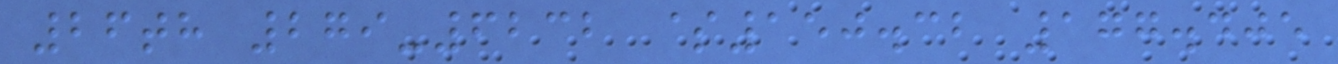26th 279-6232 $150.32 177.405
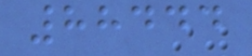88444
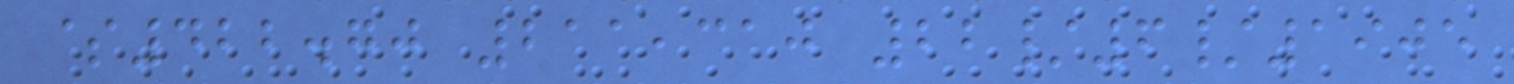$422.70 211,310 22/6/1905
